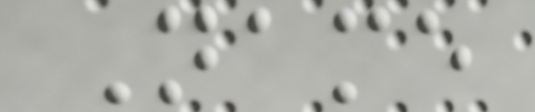Name
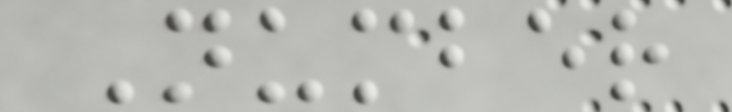Number
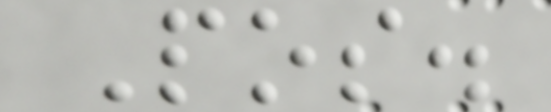Pos.
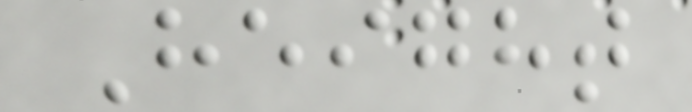Height
